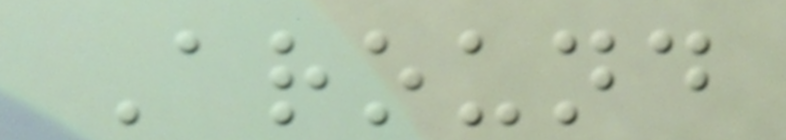Around
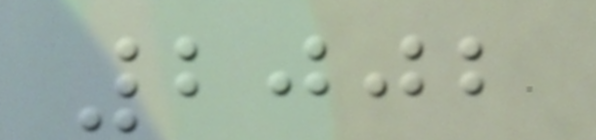2002
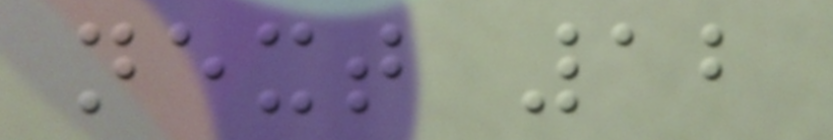next 12
